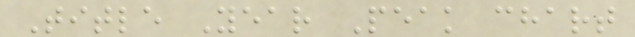Title Year Peak chart
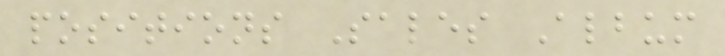positions Sales Album
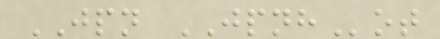JPN JPNHot
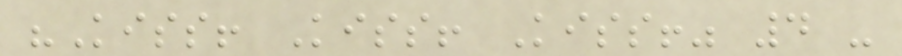"Kiss! Kiss! Kiss!" 4 -
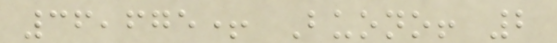36,675+ Buono! 2
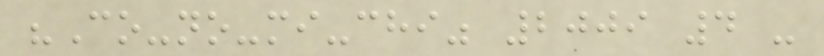"Co-no-mi-chi" 2009 4 -
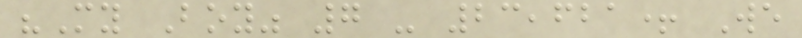"My Boy" 7 - 23,621+ We
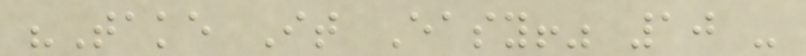"Take It Easy!" 10 -
